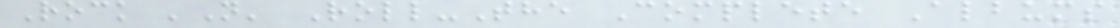Rock 'N' Roll-The Complete Albums
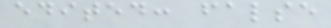edited: false
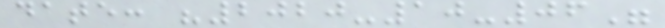date: "2020-10-06"
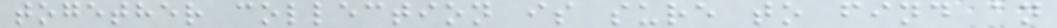together collection is sure to find an
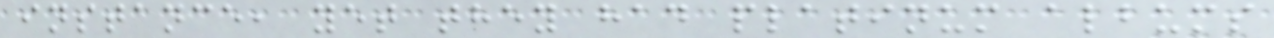instance, yet they had platinum albums
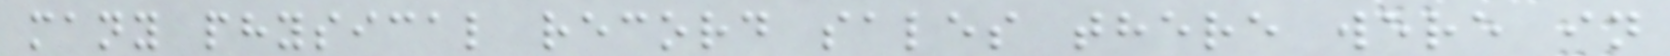many physical record sales there were in
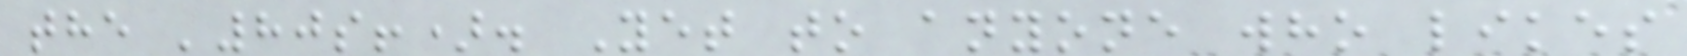the '80s!). Yet to anyone who likes
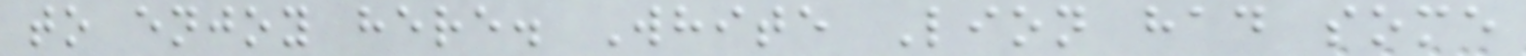to enjoy here. White Lion had some
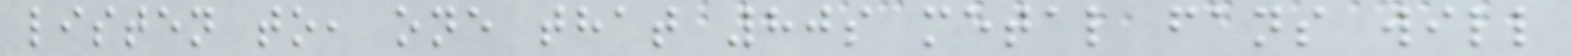listen to, one that 80s metal fans will
